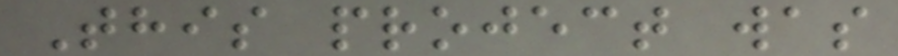This project was
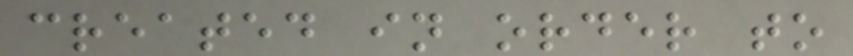created in order to
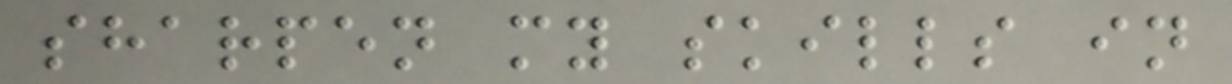sharpen my skills in
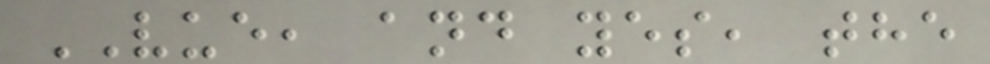VUE, and yes, the
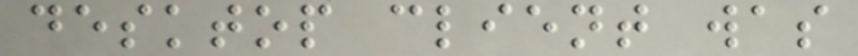desktop client was
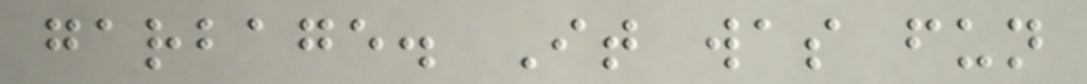garbage. It was fun
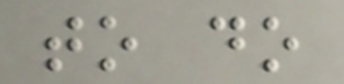to do
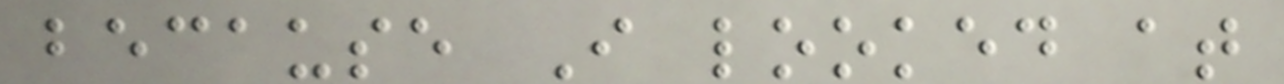because I looked at
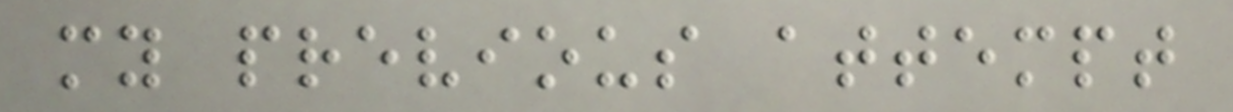my previous attempt
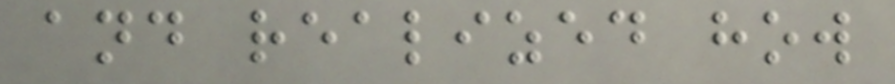and realized how
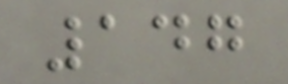147
